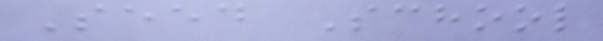Seed School
